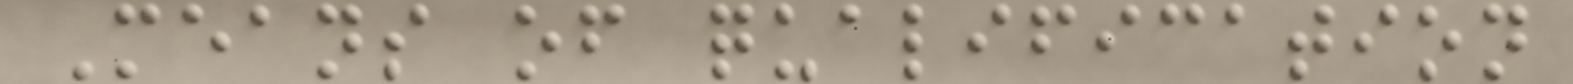Means of qualification
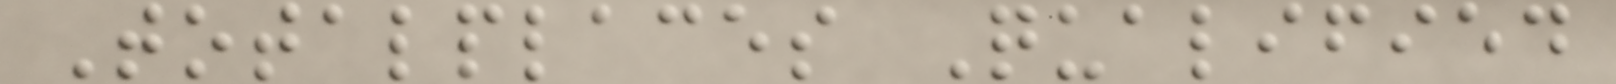Totalplaces Qualified
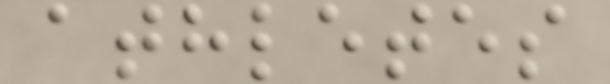athletes
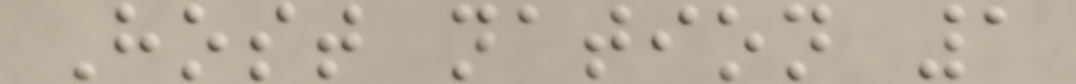Host nation 1
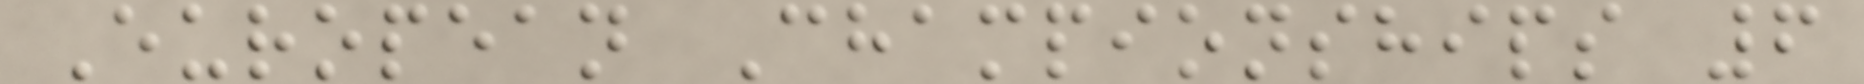European Championships 6
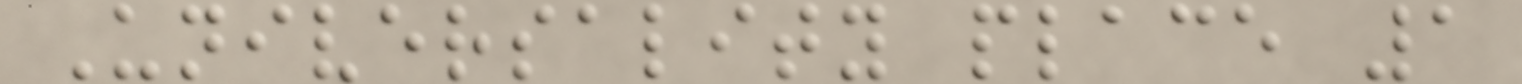Universality place 1
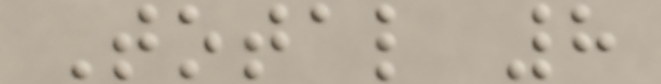Total 8
